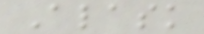Alask
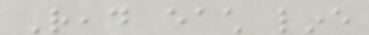Read each line
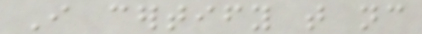I certify that nc
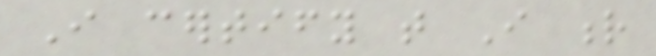I certify that I r
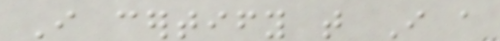I certify that I a
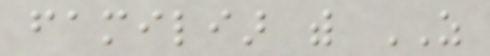familiar with AS
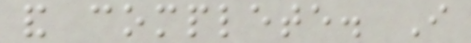and complete. I
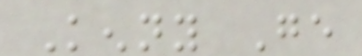Kenny Ge
